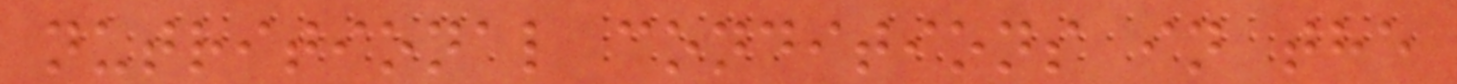nutritional conditions in the
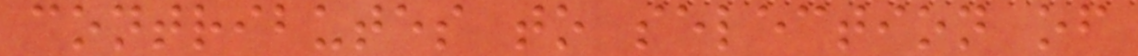contributes to selection of
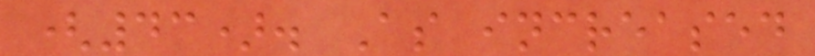(43). As increased
